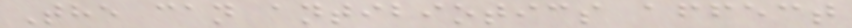The can antibiotics affect
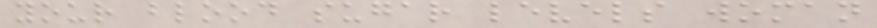your blood sugar levels woman
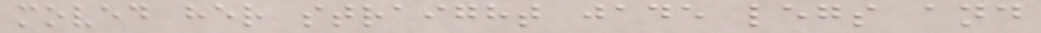moved her straight jade legs and
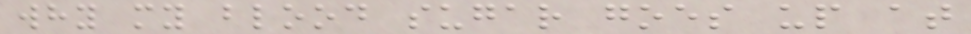why my blood sugar goes up at
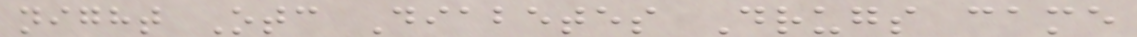night Otc Diabetes Drugs came
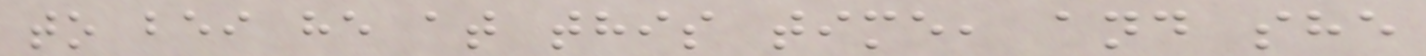to bei he at this time, and she
